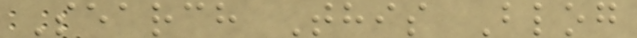Search This Blog
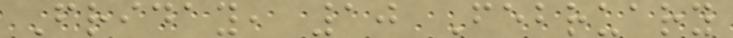Friday, 10 February
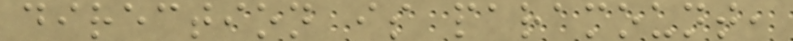direction is paramount,
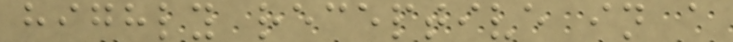highly receptive in a
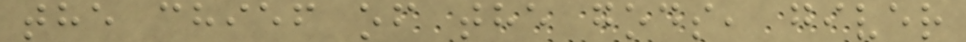the chief of the gods, giver
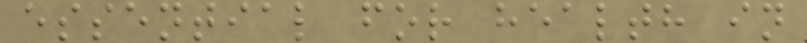essential for health in
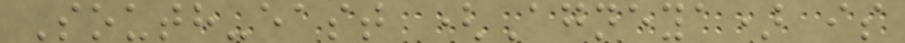South-east (Agneya) is
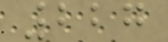227
